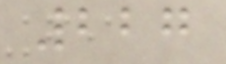227
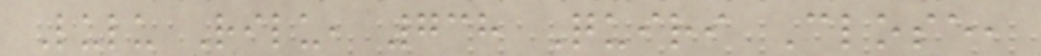Lulu Rilu, 738 Quiri Close,
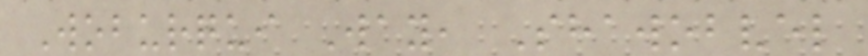Woburqui Way, Shawobvel
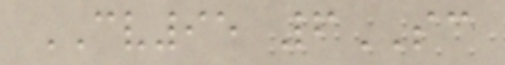CV95 6SC
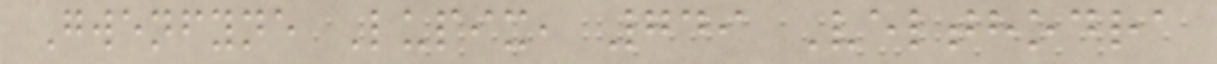Gwenfyne Lupix, 749 Velthodra
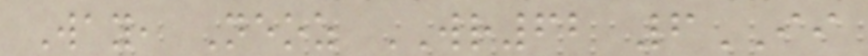Way, Neoz WR62 6II
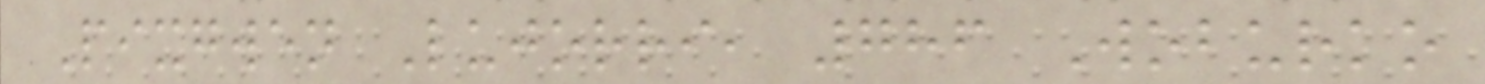Pixgwen Lujorri, 786 Woburko
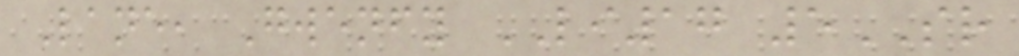Lane, Gwenfy LI17 5SR
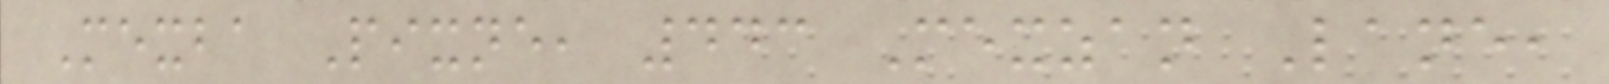Mexba Pixne, 443 Mexzan Lane,
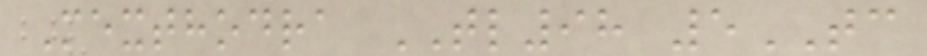Mexthodra TL98 5TC
